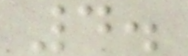4.
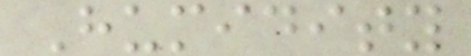Humidity
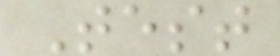Test
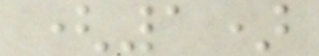(1)
